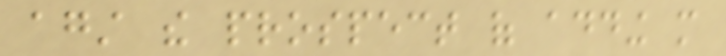against the prospect of adding more
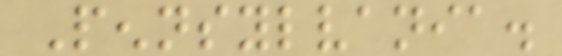Pennsylvania.
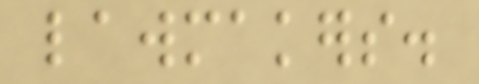lawmakers.
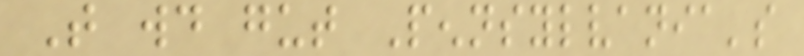That would gut Pennsylvania's
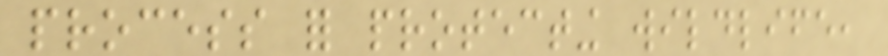process for protecting wildlife,
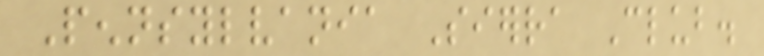Pennsylvania Sierra Club.
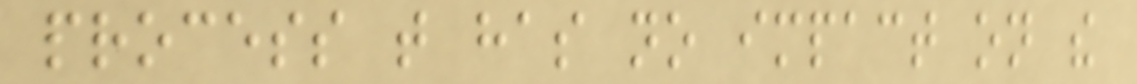process that has no impact on the
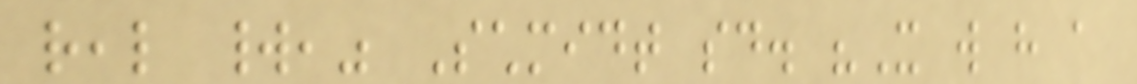real world," Schmidt said. "It will have a
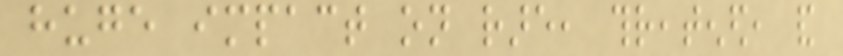huge impact on rare, threatened, and
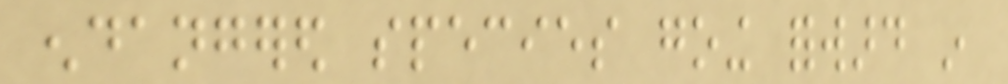endangered species going forward in
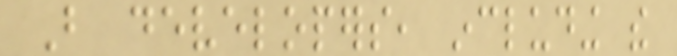But developers, including the
